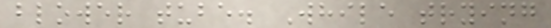blower tube. While trying
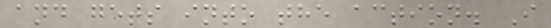and gets into the action. I
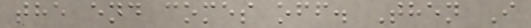the end comes off. Then I
